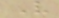V
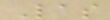Las
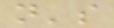n's
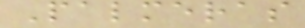Palmeras
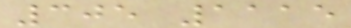305 1115
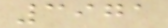3971
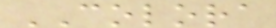COLORA
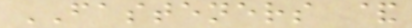FASTENERS &
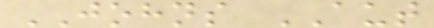JOHNS AUT
